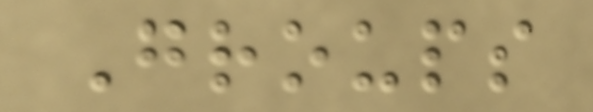Groups
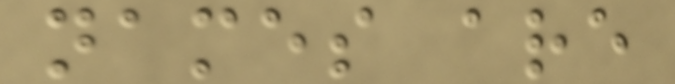names are
